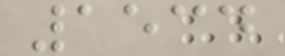1534
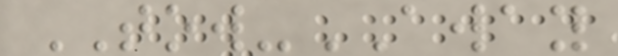TOW-AWAY
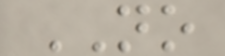NO
